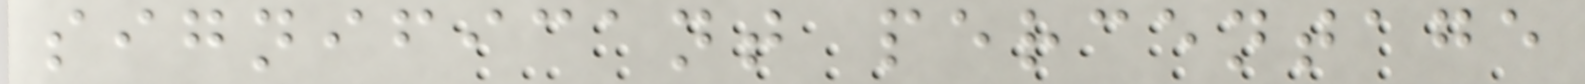significant percentage
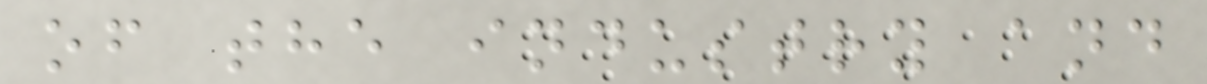of the industry and
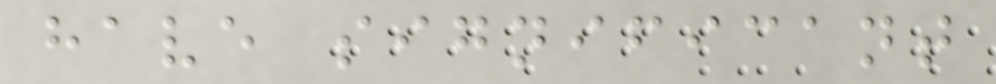have significant
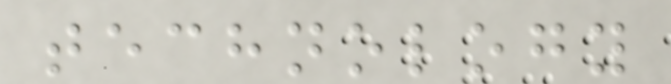technology
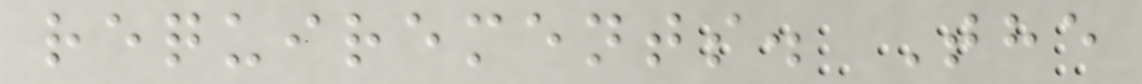requirements. The
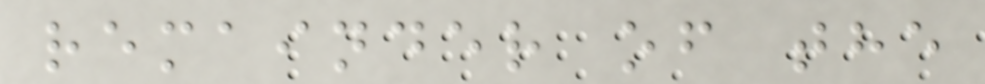remainder of the
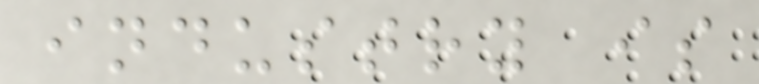industry is
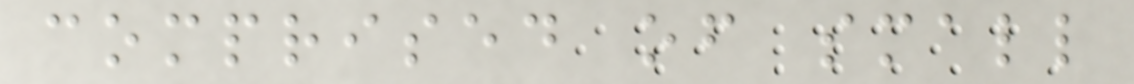comprised of small
